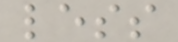less
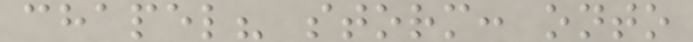chapel? storm: onto
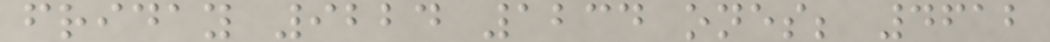friday 9224 1234 ones; 4612
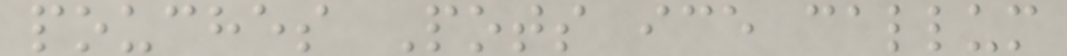pouches Pots ice callum
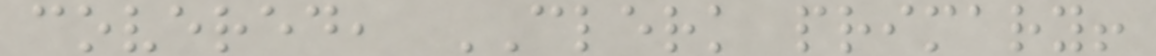covered, CLERK primary!
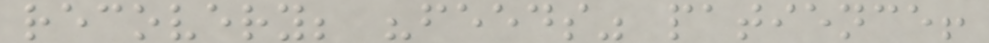recovery; "feeds" patience!
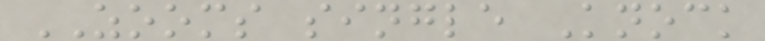ZOOMS single Knock
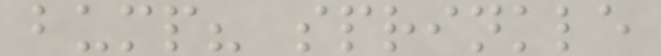bump? sprinkle
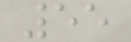55
